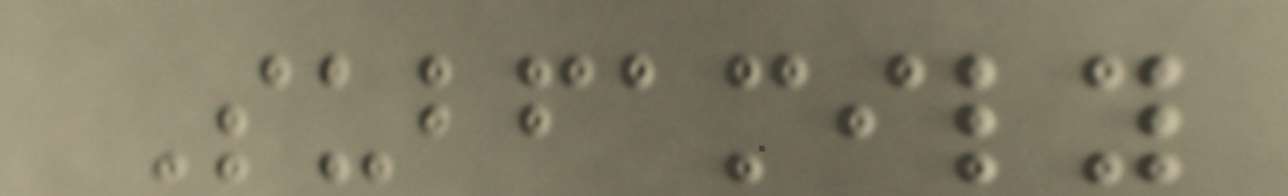Subfamily
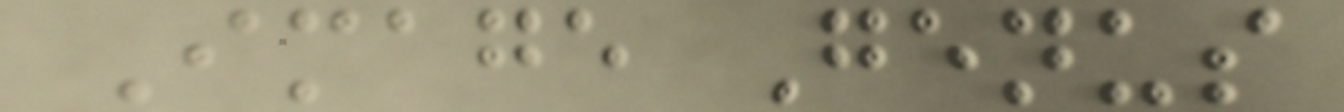Image Genus
